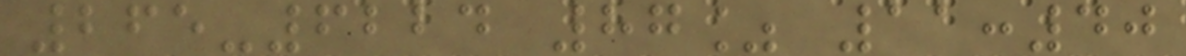265-6224 87% 11:40
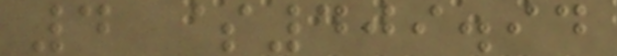4 $409.94
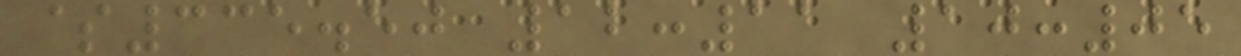$335.50 12:11 10:05
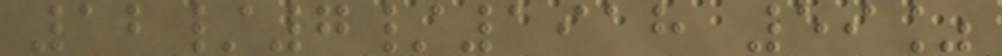12/7/1918 59%
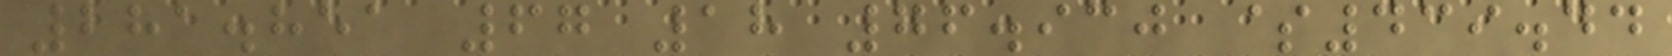281.851 67 18 76.930 $439.44
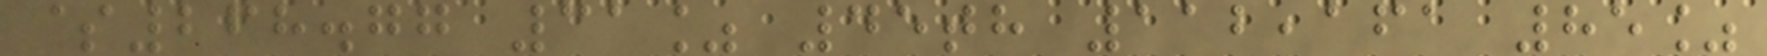$268.77 31% 45th 112,161 85%
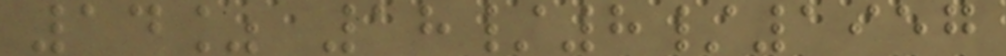14% 18/8/1957
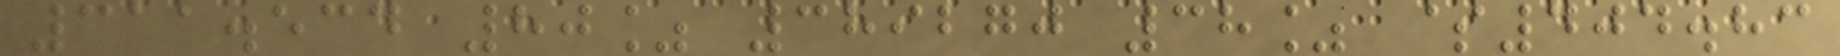311.534 80% 389270 38% $404.83
